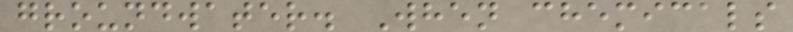groundwater. When chemicals
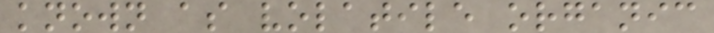known as volatile organic
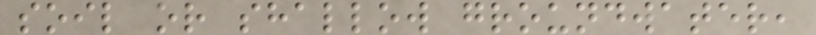soil or shallow groundwater,
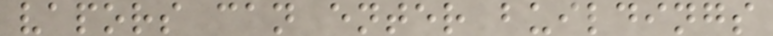vapors can enter buildings
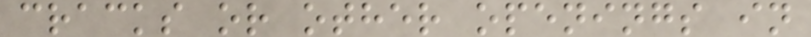cracks or other openings in
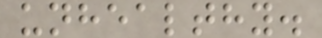unhealthy.
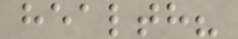health?
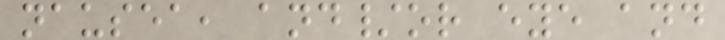nausea, and/or eye and
